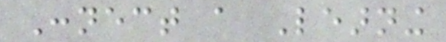Connect a Learning
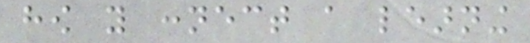how you connect a learning
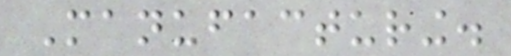Manufacturing.
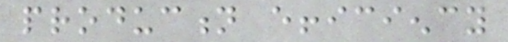production efficiency
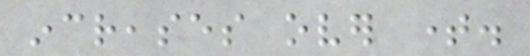increases over time.
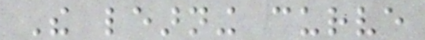The learning curve
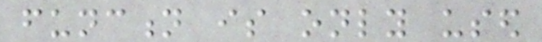function is only used
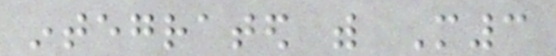integrated with M3
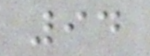94
